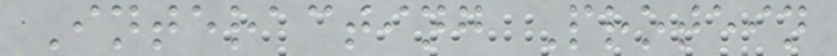Interacting Protein
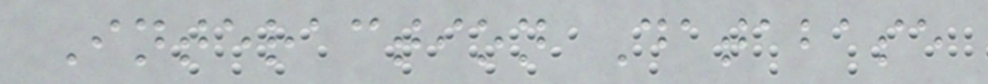Interaction Database
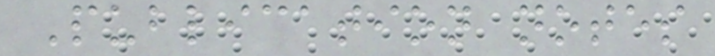Publication notes
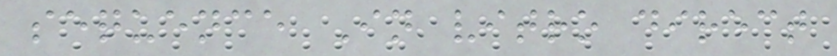sequence In vitro direct
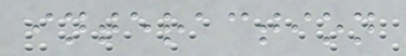interaction
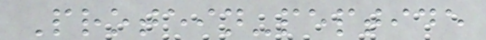Protein-peptide
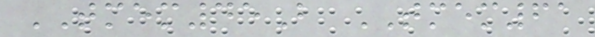TMEM45B TMEM61
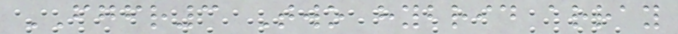FGFR3 Two hybrid array
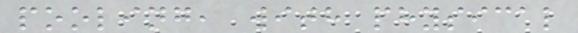pooling, with physical
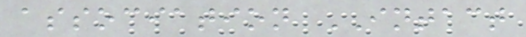association INTACT
